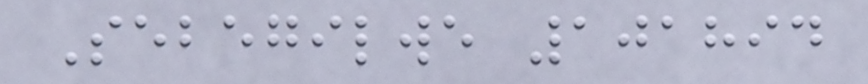Sebegilwe 101894
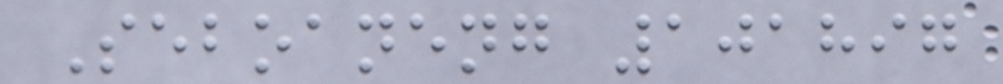Seboaneng 101897
